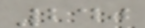240
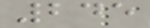245
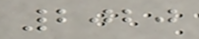2020
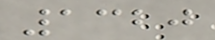1320
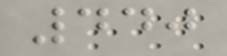440
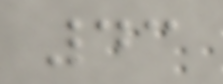43
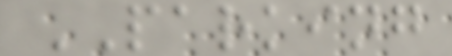PARKING
